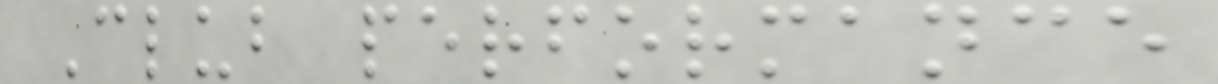Club performance
